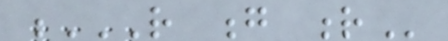R G R
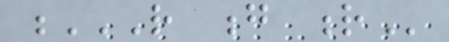R G R
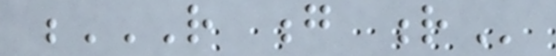R G R
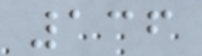136
